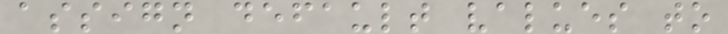assign default values to
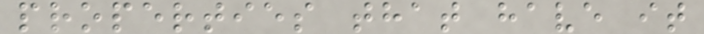properties that have it
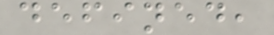defined,
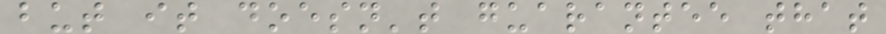but it doesn't guarantee that
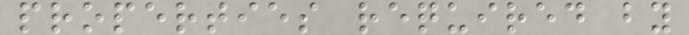properties required by
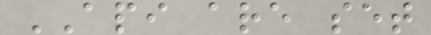API are set
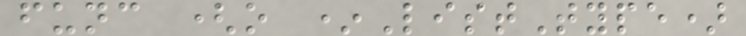func (o *ListType)
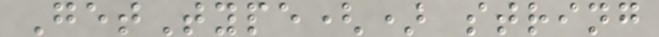GetType() string
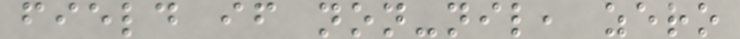field if non-nil, zero
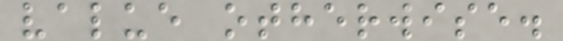value otherwise.
